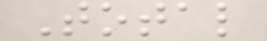Total
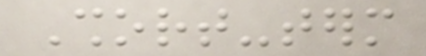Short-term
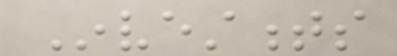Investments
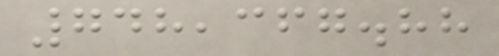748,367.88
